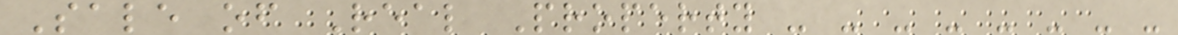Sale of Real Property - - - - - - - -
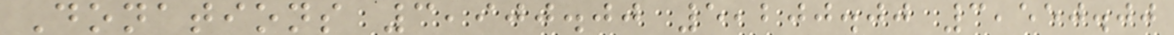Donations 3,900.00 5,200.00 3,550.00
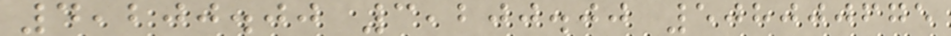4,200.00 3,200.00 508000675
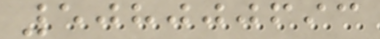508000693
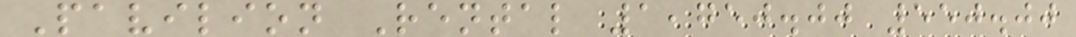Pavilion Rental 1,750.00 550.00
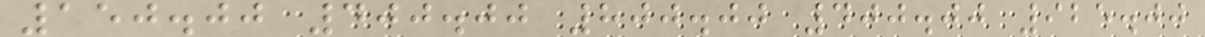150.00 400.00 800.00 400.00 925.00
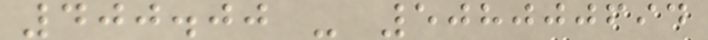400.00 - 508000694
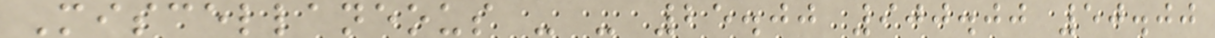Miscellaneous - - 25.00 900.00 50.00
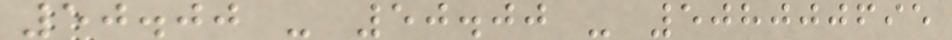50.00 - 50.00 - 508000695
